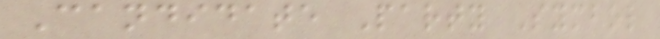Candidate Party Symbol
